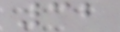32
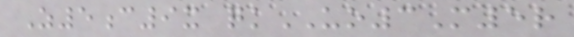Z5c9x qkUO3M5r
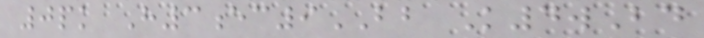0pk H3ec9BB K4wBd
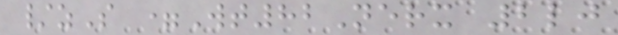/zS =Wt82Nerx 2lj
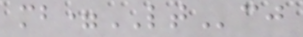mb=LTcj
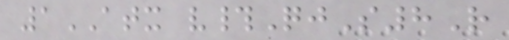1ATX v#QjS8R
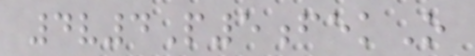4v4P5fekO
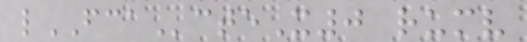lFCActeX0 rumv
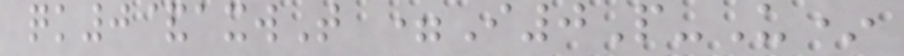qk0&axwT =I0P-U*
